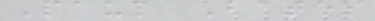Paul Bates
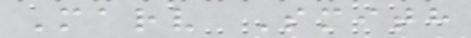Marv Smith
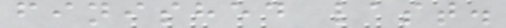finished last.
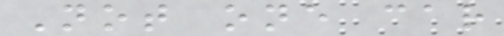Not one car
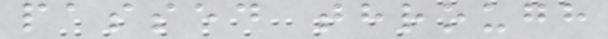passed through
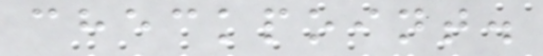checkpoint.
